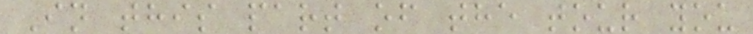In this part of the tour you
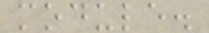module.
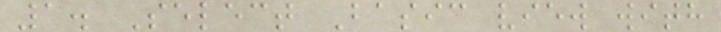1. Select Basic view with
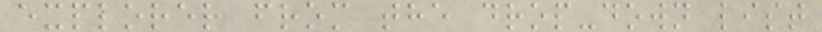explorer from the drop-down list
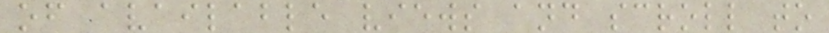of available views and scroll to
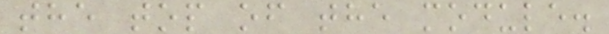the top of the module.
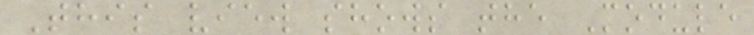This view shows the Module
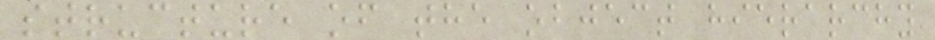structure of the object hierarchy
